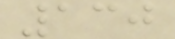130
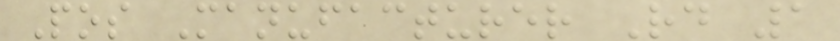Pos Manufacturer Rd 1
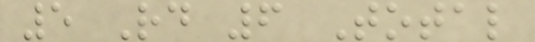5 Rd 6 Total
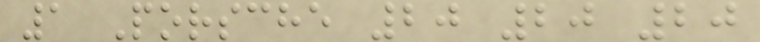1 Porsche 20 20 20
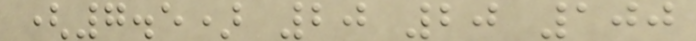(7.5) 20 20 100
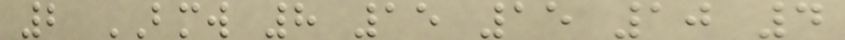2 BMW 8 15 15 10 4
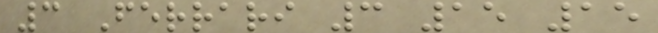3 Ferrari 3 15 15
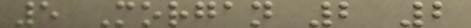5 Morgan 2 2
